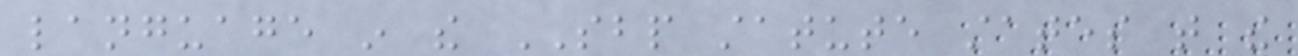language in the SBP statute states that the
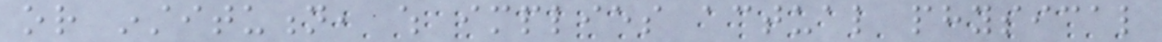or institution, which implies actual physical
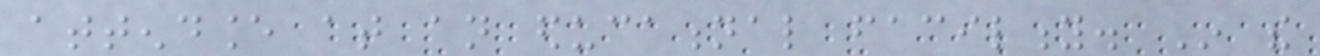attendance at an educational facility. In the
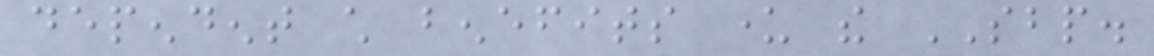dependent child benefits under the SBP.
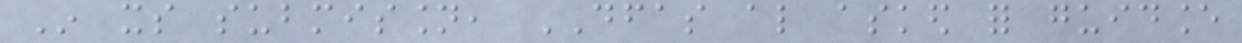In its submission, DFAS also asked for guidance
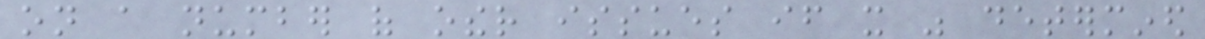on a number of other issues if it was determined
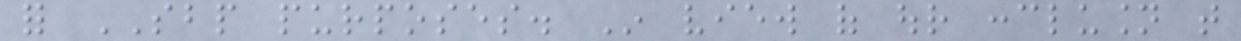for SBP purposes. In view of our conclusion that
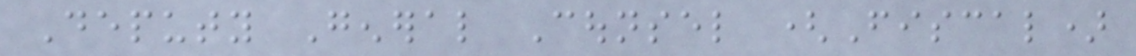Deputy General Counsel (Fiscal)
